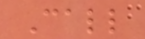Call
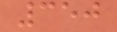350
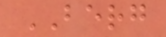BERG
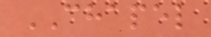CHAPEL
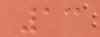13
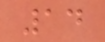14
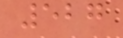527
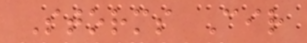Storms Cir
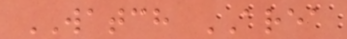WATCH AREA
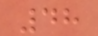48
